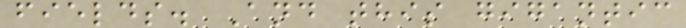fields. And this gigantic
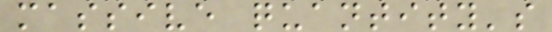massive quantity's
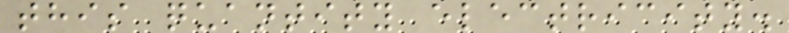this quantity electricity.
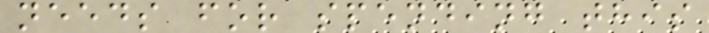needs for spending this
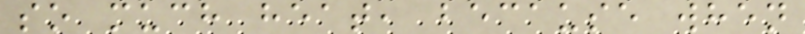so much heat, because when
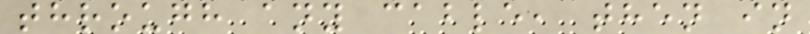through any cable, then in
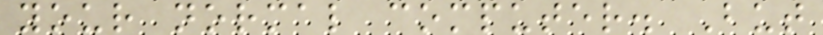your normal computer. But
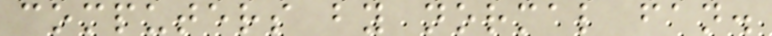computers by normal fan.
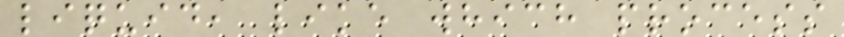liquid, like which process
